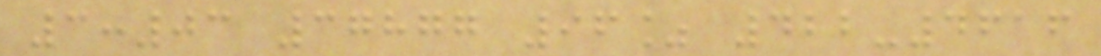3:03 37877 96% 422-4616
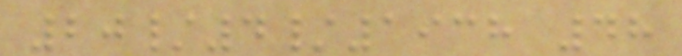20/4/1938 48
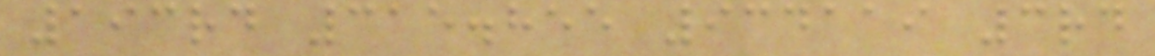193rd 315.855 934119 3rd
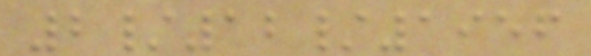2/12/1956
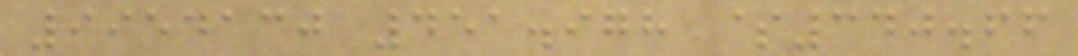9954130 451.978 $340.66
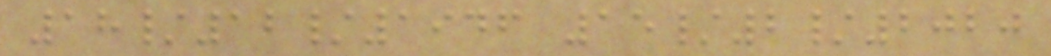18/12/1946 15/2/2020
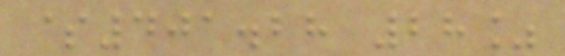$401.28 28%
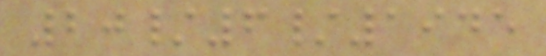20/6/1945
